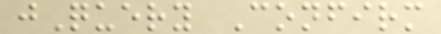jQuery Confirm
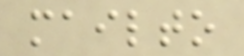mailto
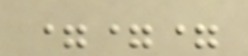===
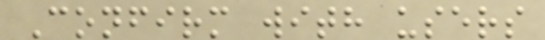Confirm with users
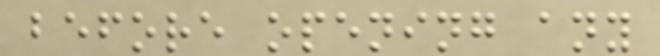before opening any
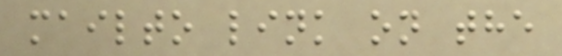mailto link on the
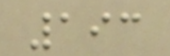193
